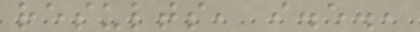results, i.e.,
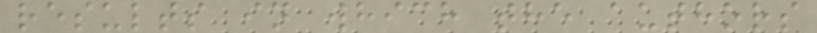results in which the authors
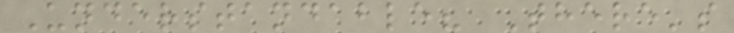Understandable? There's
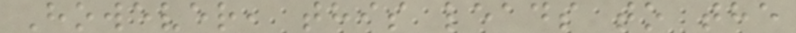However, this leads to the
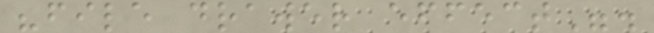"file drawer effect".
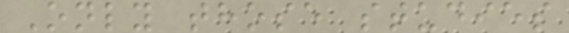Only those studies
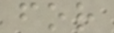for
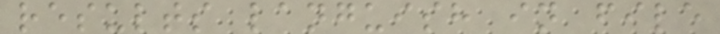results languish in file
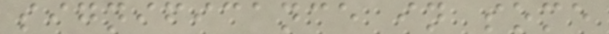significance in some
